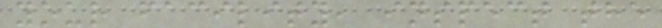your facility, inspect the
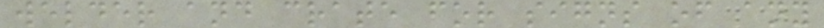welder and crate for signs of any
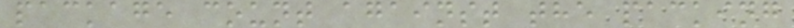package count against the packing
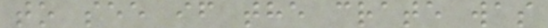to see if the crate was
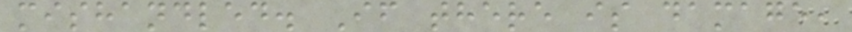mishandled. If there is damage,
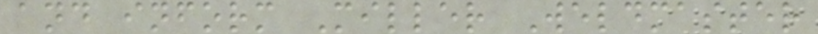and inform Miller Weldmaster
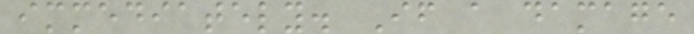immediately. If a damage
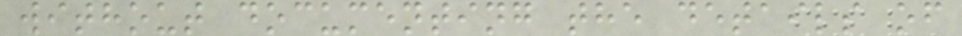without documenting the details of
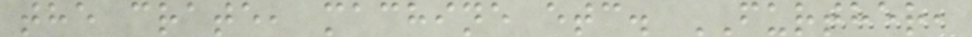the crate, machine etc. FURTHER,
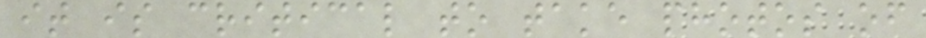it is critical to take photos of
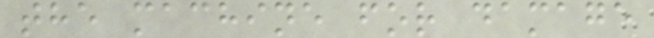the machine for damage
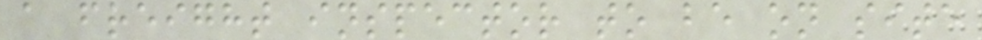a freight inspector to be on site
